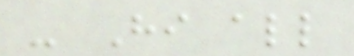- Hi all
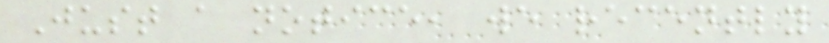Just a notice, we recently
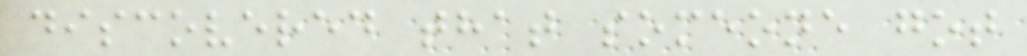discovered that someone got
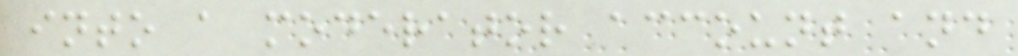into a moderator account and
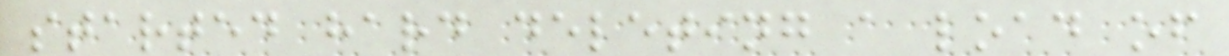started hard deleting a load of
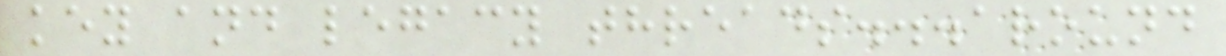key and legacy threads...around
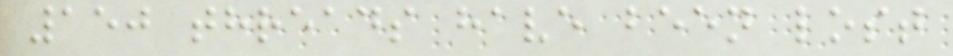150 threads have been lost
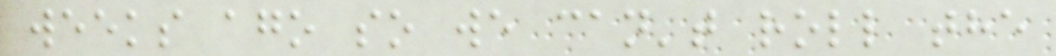weeks ago so we can't roll the
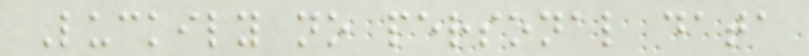Luckily no personal data
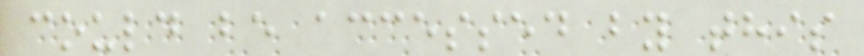could be accessed by this
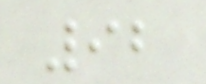92
